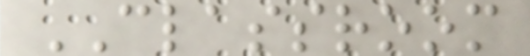CLASSROOM
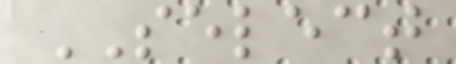SELECT
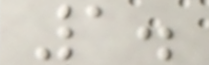1.
